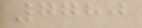7780
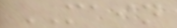MAIN
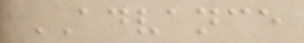ADVANCE
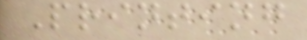Printing
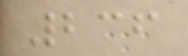236
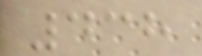438
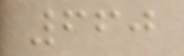660
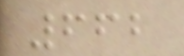662
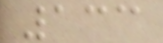133
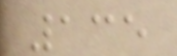135
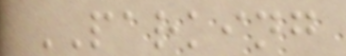PARKING
